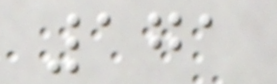171
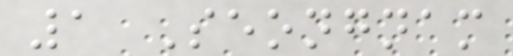1 Seongnam
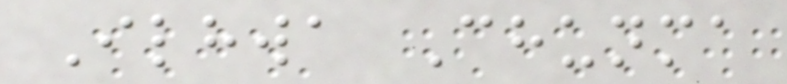Ilhwa Chunma
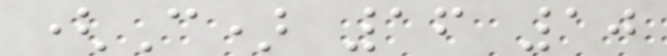(C) 16 10
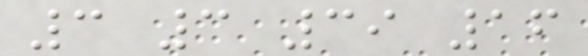3 3 39 16
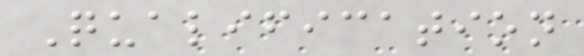Qualification
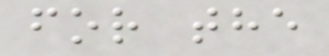for the
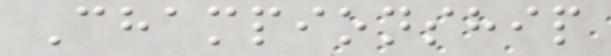Championship
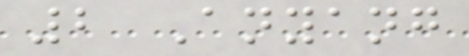2 Anyang
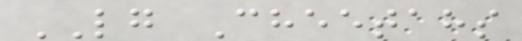LG Cheetahs
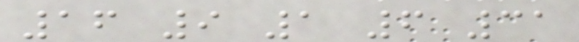16 9 1 6 31
